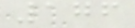176
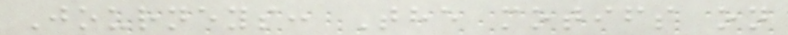Journeys: The motifs on
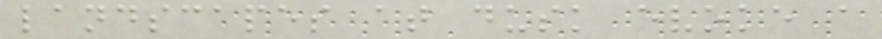landscapes at dusk evoke a
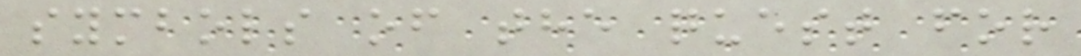symbols of the quest for
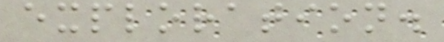exploration.
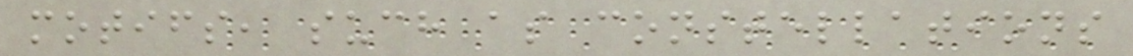motifs, such as constellations
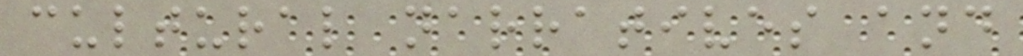cultural narratives and
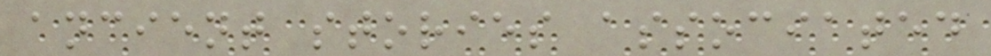ancient stories associated
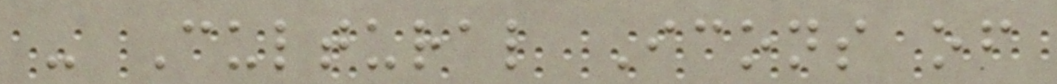- Cultural Icons of
